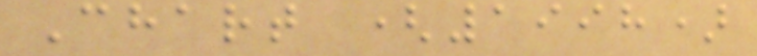Chart (1998)
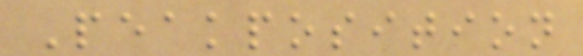Peakposition
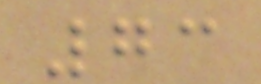73
